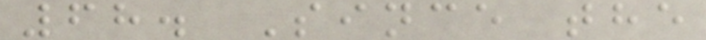68. Since the
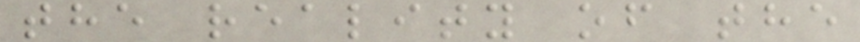the reality of the
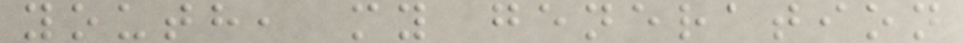youth, my generation
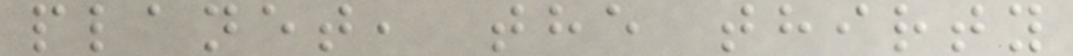planet, the thirty
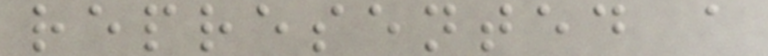represented a
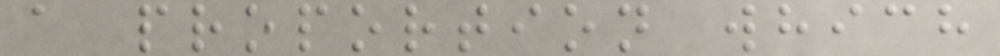a proportion which
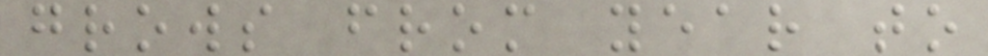grows from year to
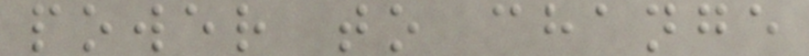power to change
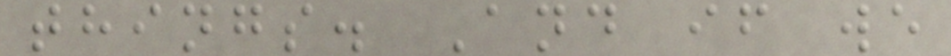things. And if we
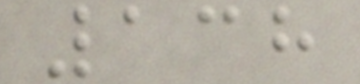138
